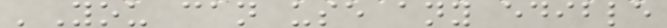'You can use any edible
